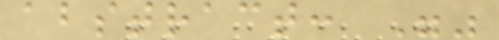abstract: ""
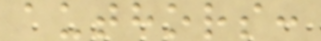authors:
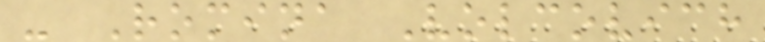- Romina Volcovich
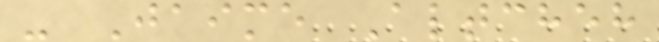- Jaime Altcheh
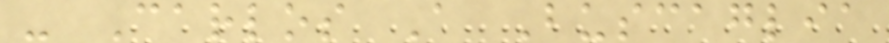- Carlos A Buscaglia
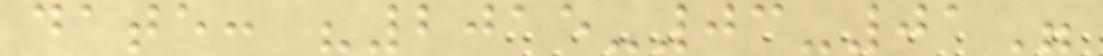date: "2015-03-01"
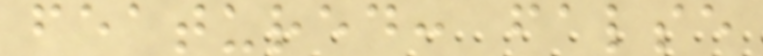featured: false
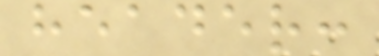header:
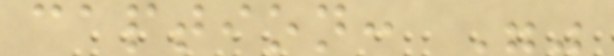caption: ""
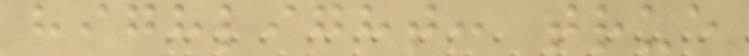highlight: true
